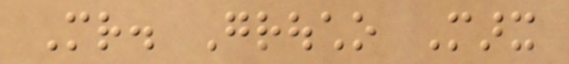Mr. Groucho Marx
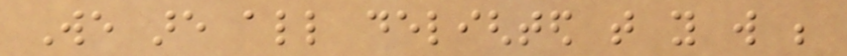We are all delighted that you will be
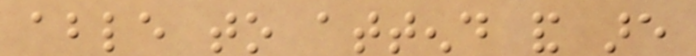able to attend and are
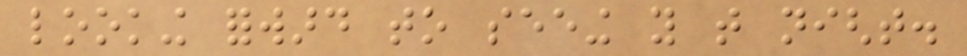looking forward to seeing you that night.
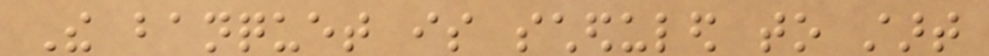The banquet is scheduled to start
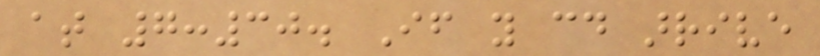at 7:30. If you could arrive
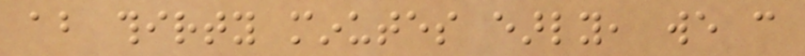about thirty minutes early, we can
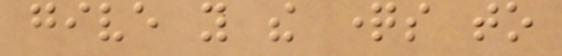give you the questions to
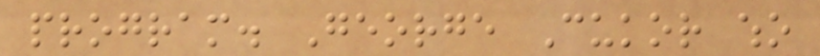program. George Cukor who
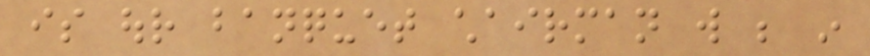is our banquet chairman will be in
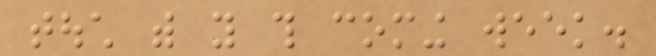touch with you this coming week.
